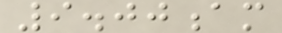9.00am
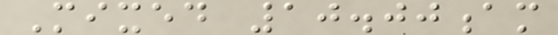Mixed 10.00am
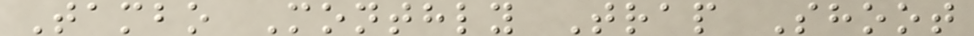Tambo Monthly Trap Shoot
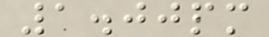1.00pm
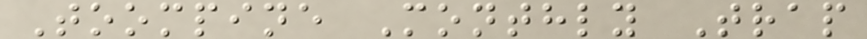Toompine Monthly Trap
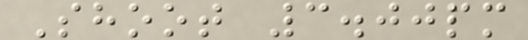Shoot 3.00pm
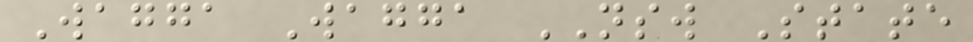Wagga Wagga NSW State
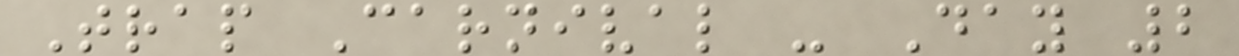Trap Carnival - Day 2
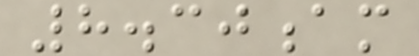8.30am
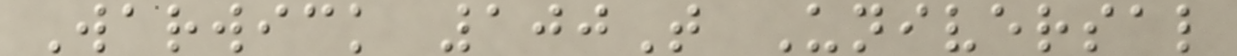Warwick 100T Universal
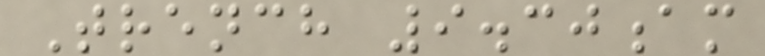Trench 9.30am
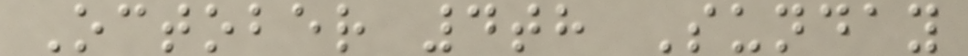October 4th Sunday
